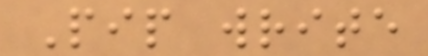Pip write
